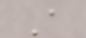A
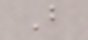B
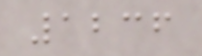1236
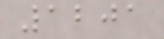1201
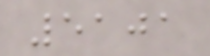5101
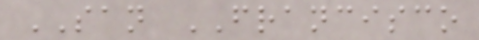SAN FRANCISCO
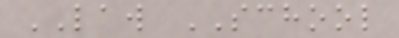LAW SCHOOL
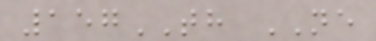157TH NE
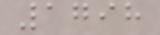1798
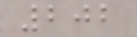202
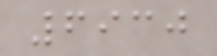6930
